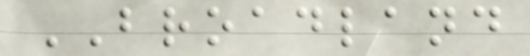BROADLAND
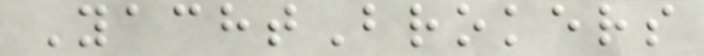YachtBrokers
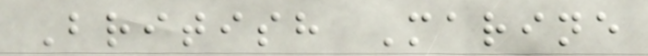British Marine
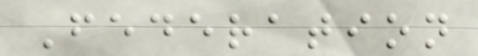Federation
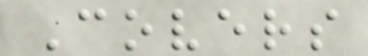Covers
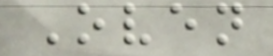Oven
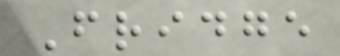Fridge
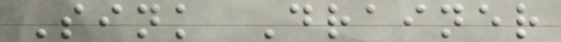Sink Drainer
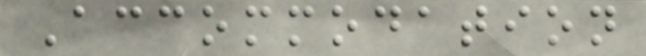Accommodation
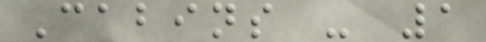Cabins - 1
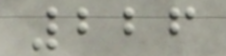226
